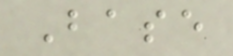Base
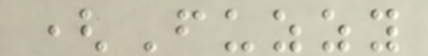(Fuzzy
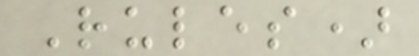Rules)
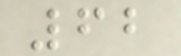62
